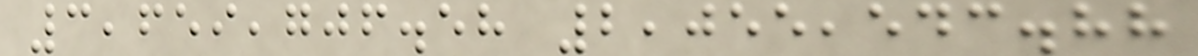3,659,706.58 2,055,543.88
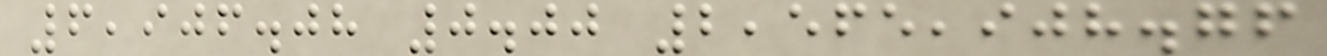6,906.08 0.00 2,565,908.76
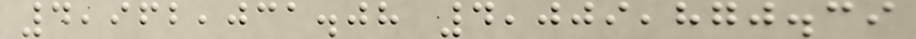4,962,031.08 4,009,870.39
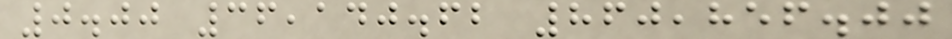0.00 36,140.62 860,856.00
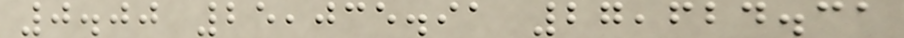0.00 25,035.91 27,624.31
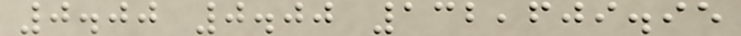0.00 0.00 132,609.95
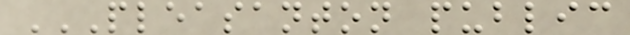PLEASANTON PUBLIC
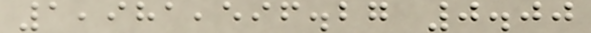1,981,596.27 0.00
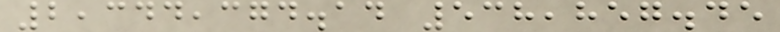2,344,374.14 538,857.45
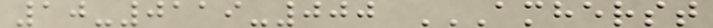10-0119-000 AMHERST
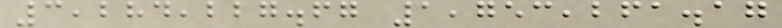3,284,227.67 1,753,261.17
